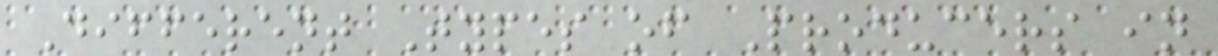Different Types of Producers in
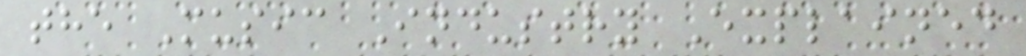the Music Industry Explained
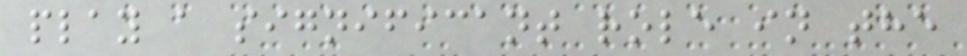play a significant role in the
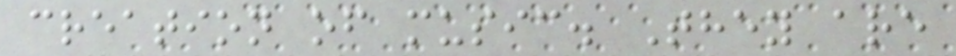creation of music. They are
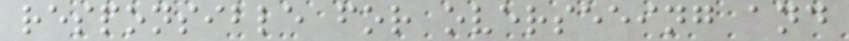responsible for overseeing and
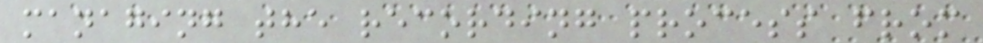managing the recording process from
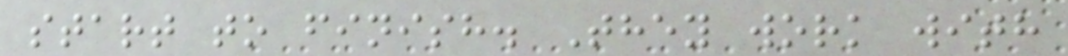start to finish. They work with
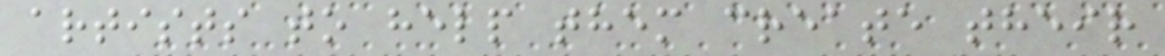artists to help them create their
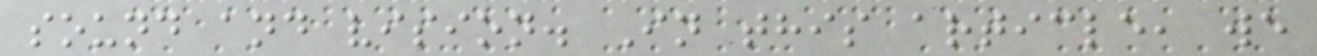sound and vision. In this article, we
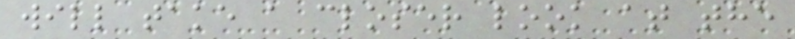will take a closer look at the
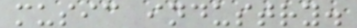music industry.
